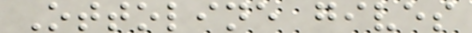Ottoline gives
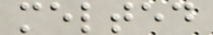melted
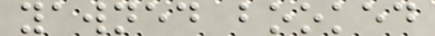yawned booked
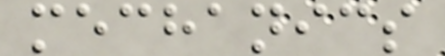mechanics
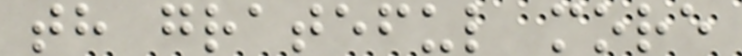th grateful more
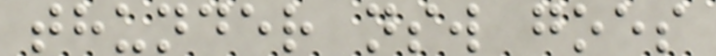thunder nsw goes
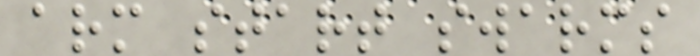arm start swarms
